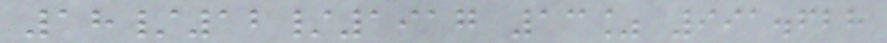18/12/1917 13% 991.628
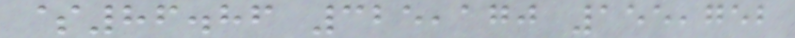$86.86 325,170 155,752
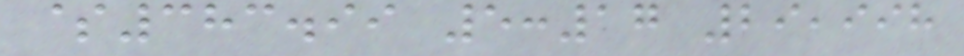$383.99 5:17 29,998
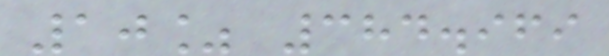10% 384.969
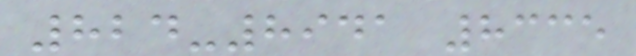824-8941 8335
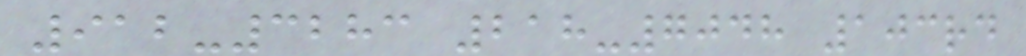912-3283 218-7048 103rd
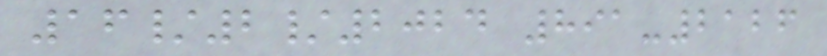16/2/2024 891-2126
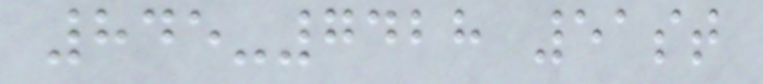845-7428 51st
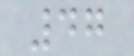47
